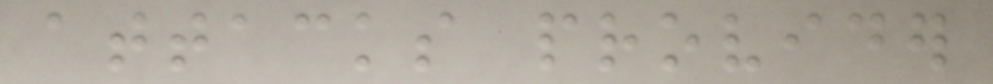attacks provider
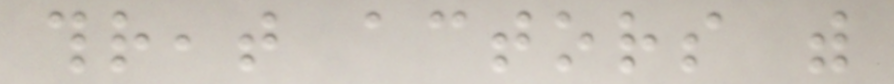threat actors with
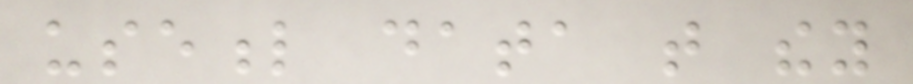useful data that they
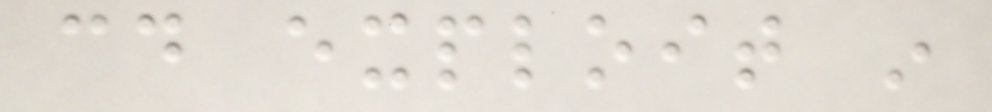could exploit in
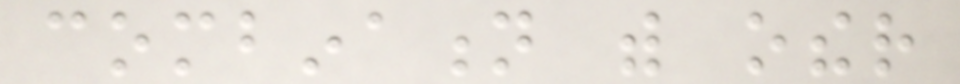combination with other
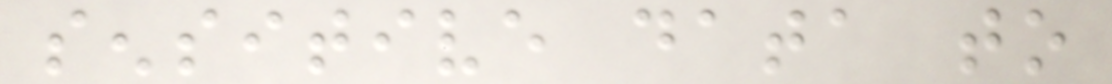sensitive data to
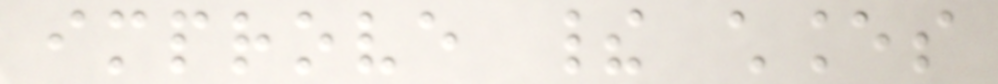improve their chances
